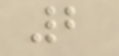2
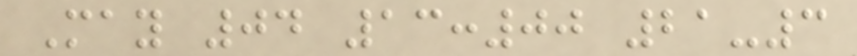May 04 13:00 21-3
